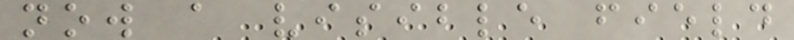now a visible field
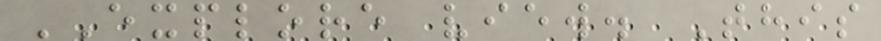EXPLORE view. This
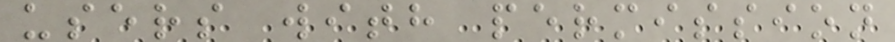users with permission
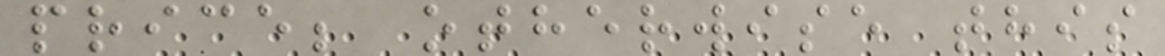price; otherwise this
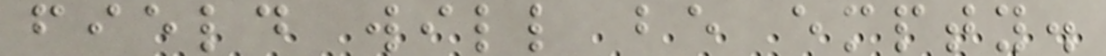field will be empty.
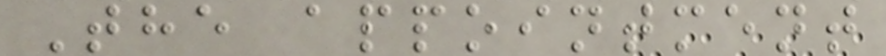The appointment
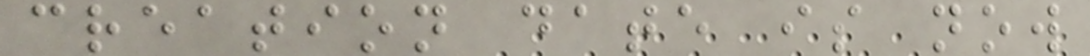creation date is now
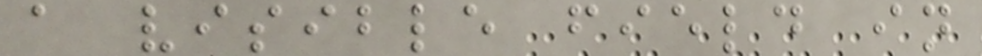a visible field in
